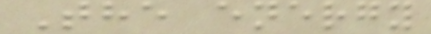The energy
